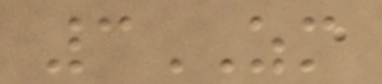3ZM
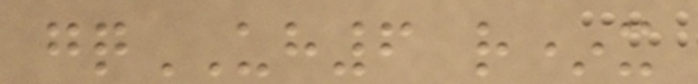gqUH6 r*x
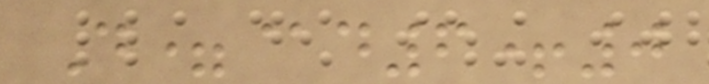D=@d6+0
